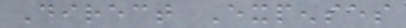Direct Expenses
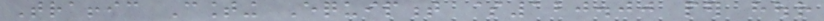Traffic Counting Equipment $120.00 per hour
